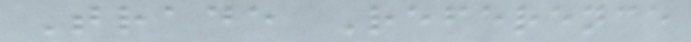Trade Reference
